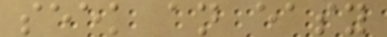seek an easy
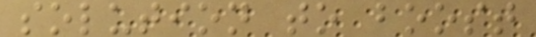solution to boost
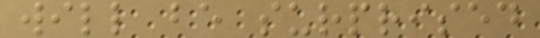will be surprised
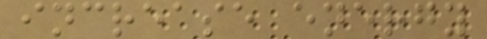increase energy
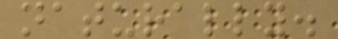naturally.
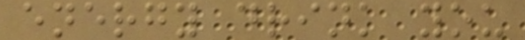energy drink you
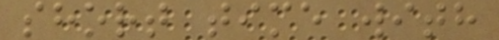short time with
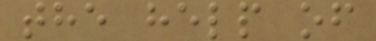the help of
